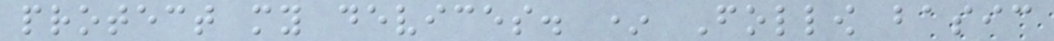protect my devices. * Follow basic
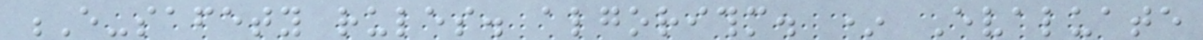E-safety rules. algorithm. * Evaluate
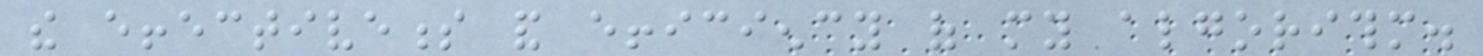the effectiveness and efficiency of my algorithm.
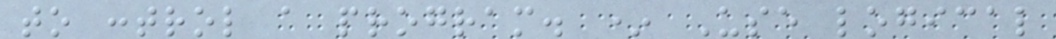to control a program. * Use logical
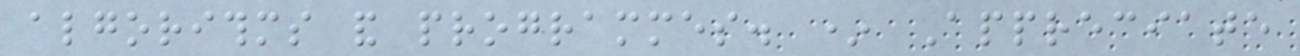algorithms and programmes. * Appreciate
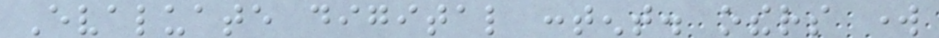Evaluate digital content. others work
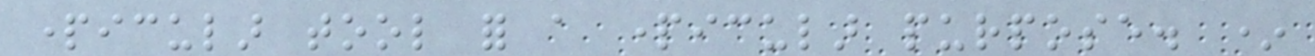particular tool for a particular purpose. *
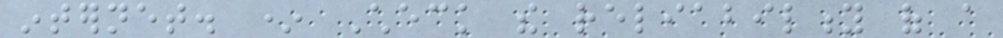internet. * Check the reliability of a
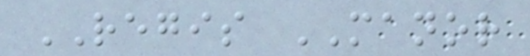REGIS MANOR
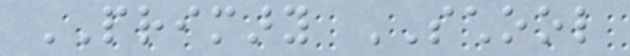PRIMARY SCHOOL
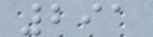291
